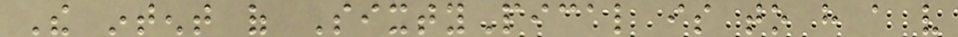The intent of SixtyPical is to have a very
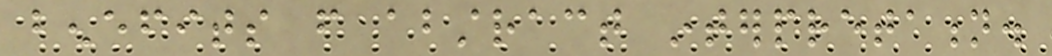benefits from abstract interpretation.
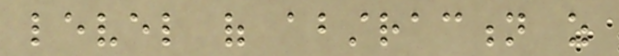level of abstraction as
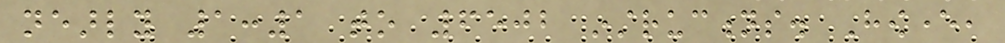nearly 1:1 to 6502 instructions. However,
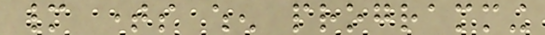many times when programming
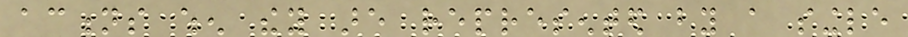actions when they are represented by a single
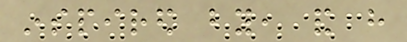inspired by, and have
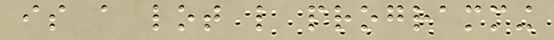is a lot like programming
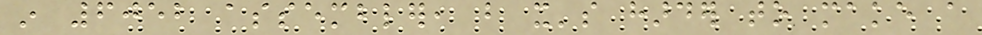in 6052 assembler, but it's harder to make a
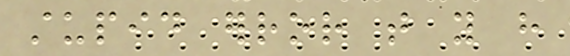stupid error that you have
